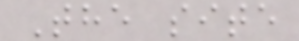The site
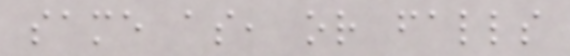same as, or falls
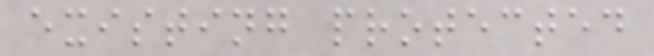existing protected
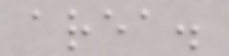area.
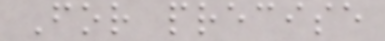For precise
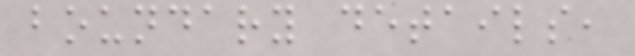boundary details,
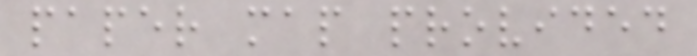paper map provided
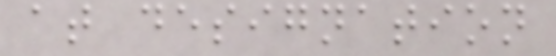at designation
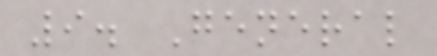9. General
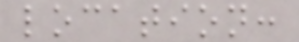location:
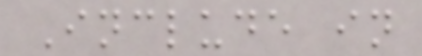Include in
